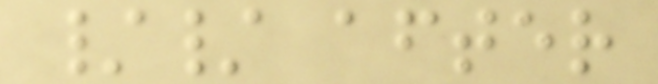// after
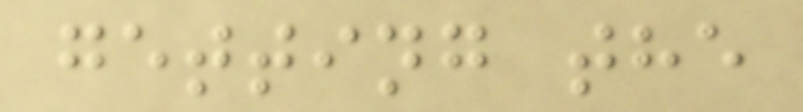getting the
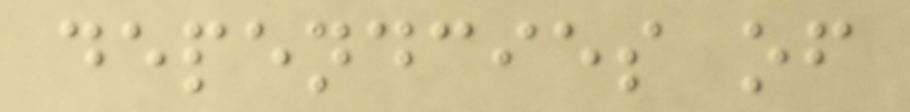dependcies of
